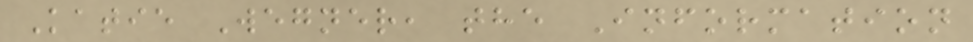Katie Wegner, the Information
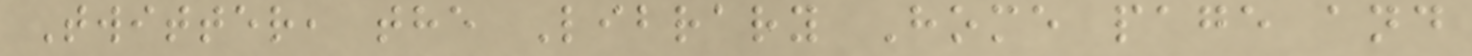Twitter, the Library Home page and
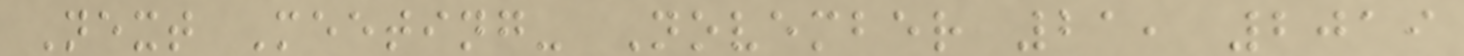Next Meeting- November 21, 2019
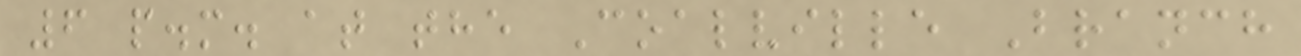6 p.m. at the Coalville Branch
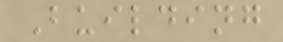Building
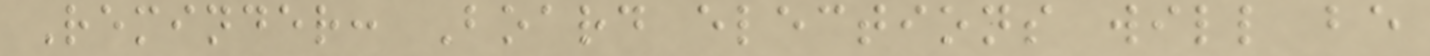Reminder: Board elections will be
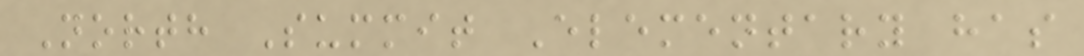North Summit Elementary has
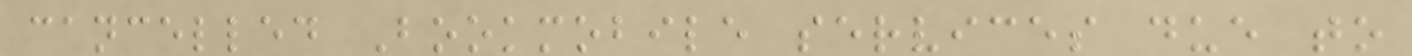cancelled Bookmobile services due to
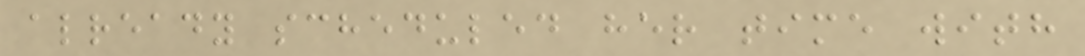already scheduled her time with
